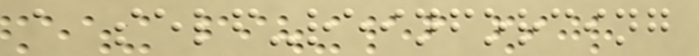a self-reinforcing
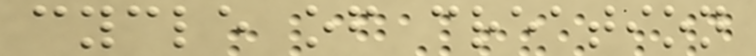cycle of creation
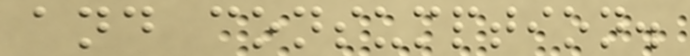and consumption.
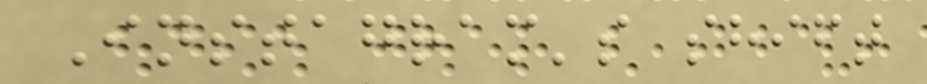Instagram's shift
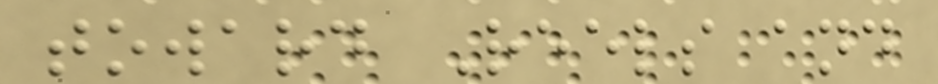toward Reels and
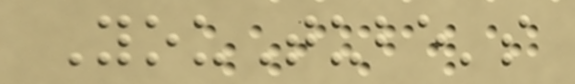YouTube's
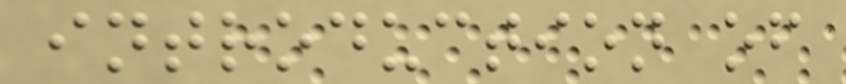introduction of
